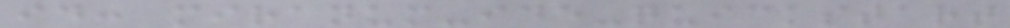id: miranum-ide-quickstart
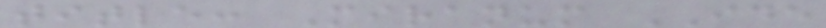title: Miranum IDE
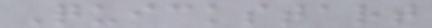Quickstart
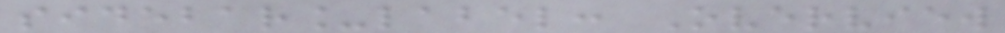sidebar_label: Overview
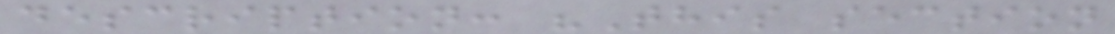description: "This section
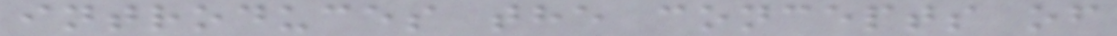introduces the concepts of
